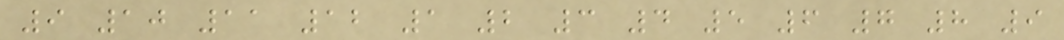9 10 11 12 1 2 3 4 5 6 7 8 9
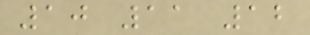10 11 12
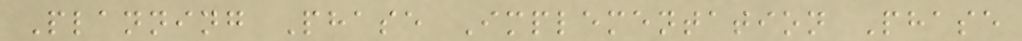Planning Phase Implementation Phase
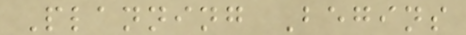Planning Begins
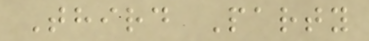Third Party
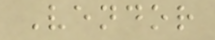Vendor
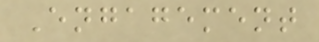Engagement
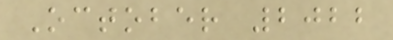October 2022
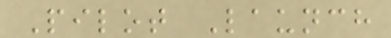Pilot Launch
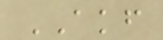AKF
